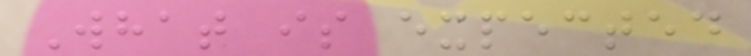What is expected
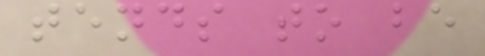tends to be
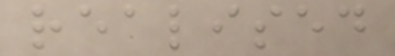realised
